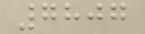7807
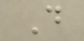D
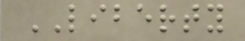LIBERTY
